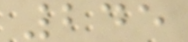245
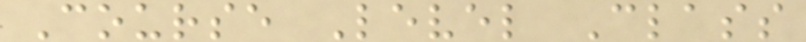Course Level Class
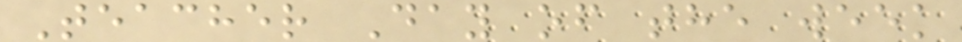Teacher Day of the week
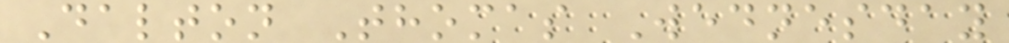Dalton Thomas Wednesday
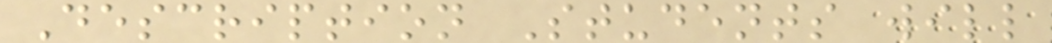Description Students will
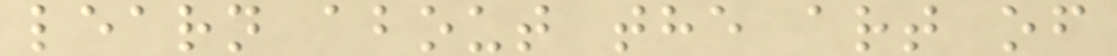learn about the art of
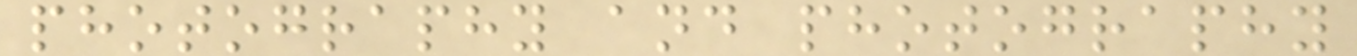photography and photography
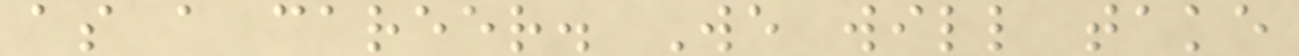as a career. We will take
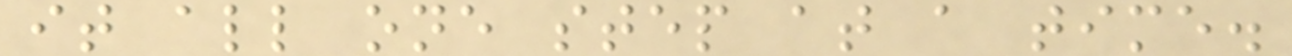it all one step at a time.
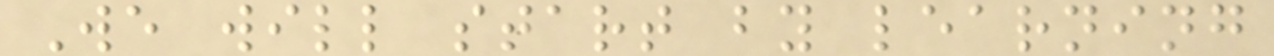We will start by learning
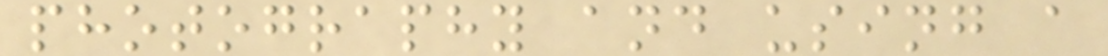photography and using a
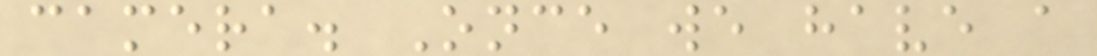camera. Once we have a
